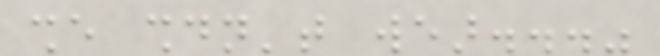she shouldn't wear..."
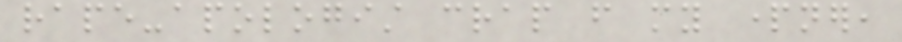rape-apologist crap from my partner,
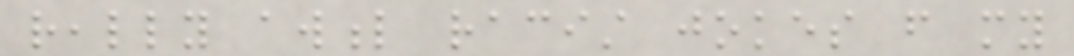really awful racist jokes from my
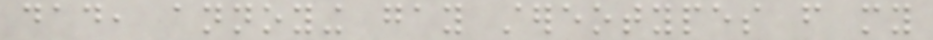dad, annoying gay stereotypes from my
